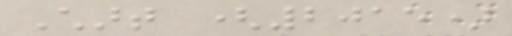Chart (2015)
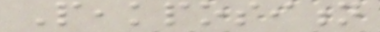Peakposition
